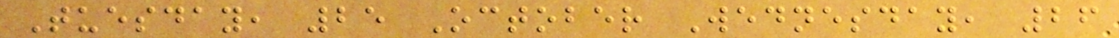Tuesday, 25 October Wednesday, 26
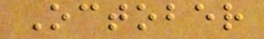October
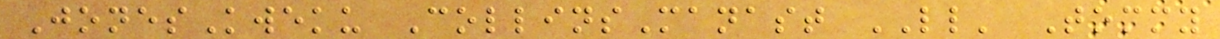JonesKweku CollinsManast LL' Tommy
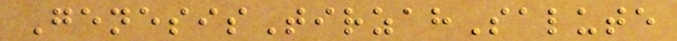GenesisTirzahSalute
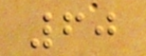60
